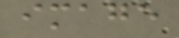image
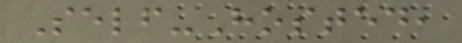Self-Hosted,
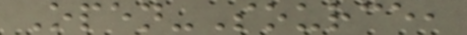Open-Source,
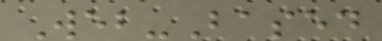Web-Based
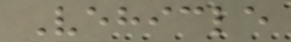Vehicle
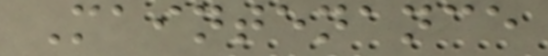Maintenance
